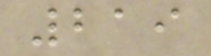219
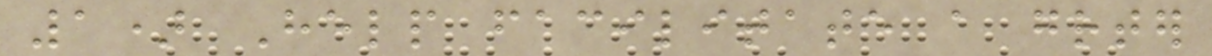1) Help facilitate a greater
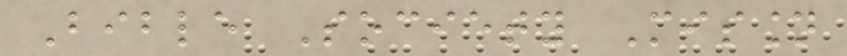Bible Society Mission
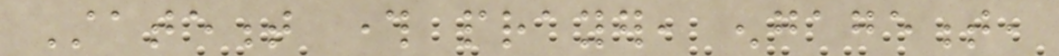Statement through prayer, engagement,
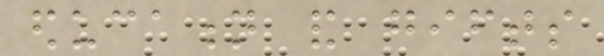education and gifts
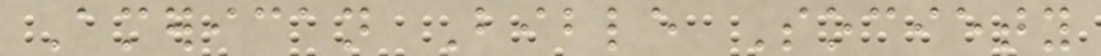American Bible Society
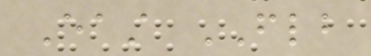East FLB
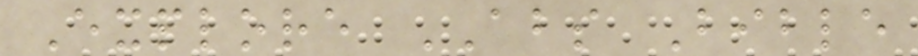Explore ABS Bible
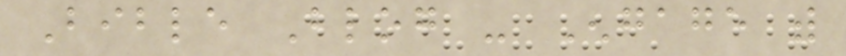Bible Blog - Engage with
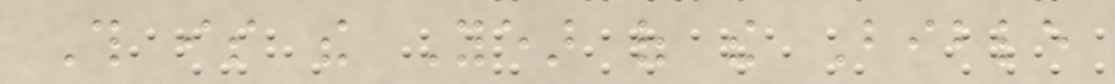This is the Year of the Bible
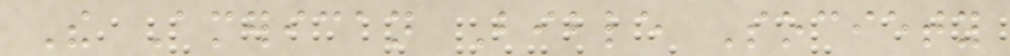The American Bible Society
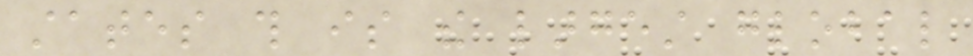states this is the largest global
